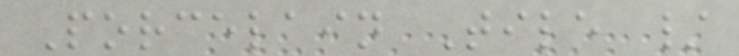Porcelain Tile /
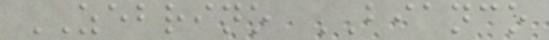ZEBRINO BIANCO
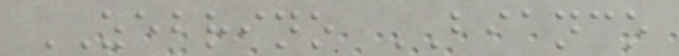ZEBRINO BIANCO
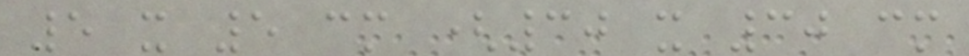5 x 5 cm (30 x 30 cm
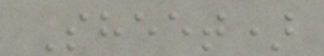Sheet)
